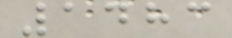1483
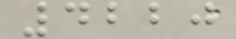4220
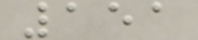151
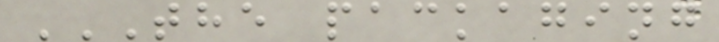THE PACKAGING
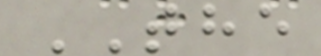THE
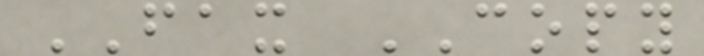FAX COPY
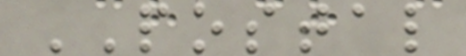POSTAL
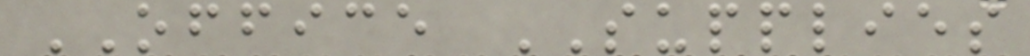OFFICE SUPPLIES
